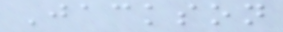Jackson
